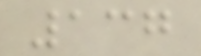137
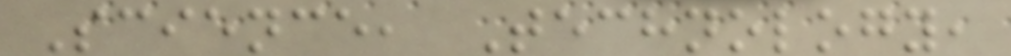Science, Technology,
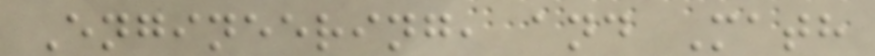Engineering, and Math
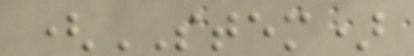(STEM)
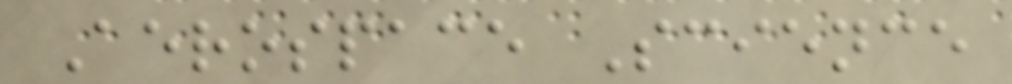Aerospace Science
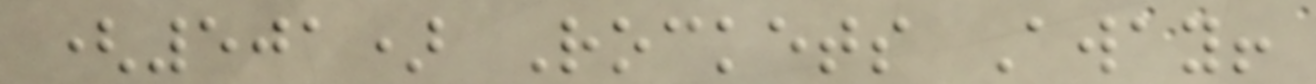(501) Rockets Away!
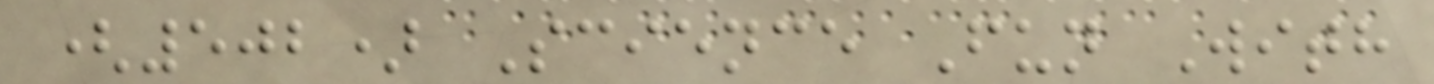(502) Science Fun With
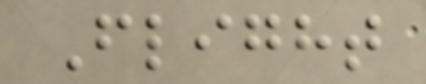Flight
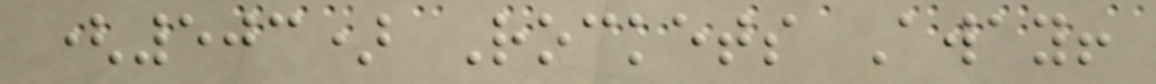(503) Rockets Away!
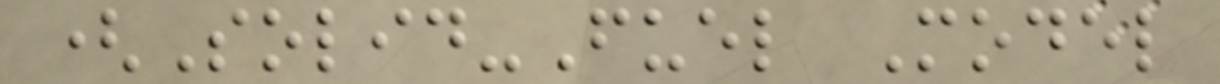(Solid-Fuel Model
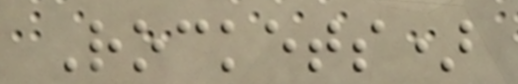Rockets)
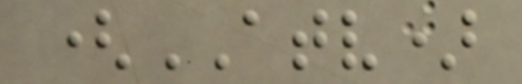(ATV)
